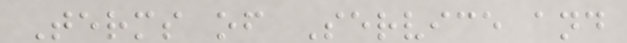Terms of Service and
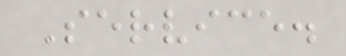Service.
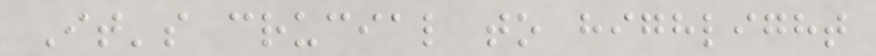It's crucial to highlight
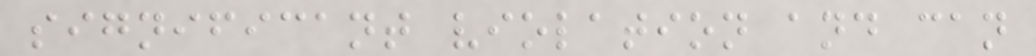significant violation and can
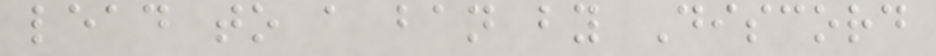lead to a ban by Discord
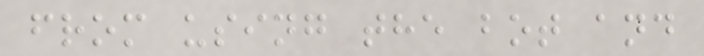from using the bot and
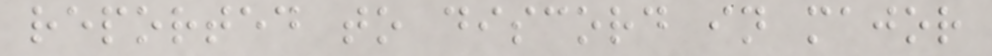reported to discord in major
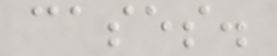cases.
